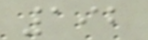192
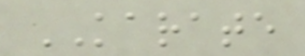KARATE
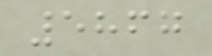5867
